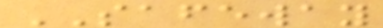SAFEWAY
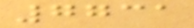7731
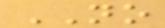NO
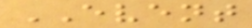EVENT
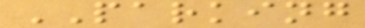PARKING
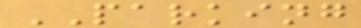PARKING
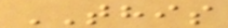THIS
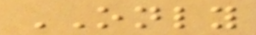ONLY
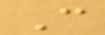C
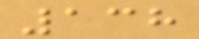138
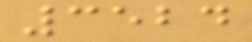3524
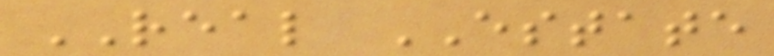REAL ESTATE
